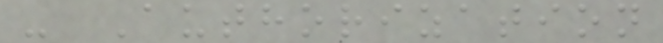- Authorization
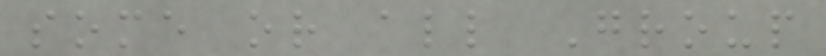some or all Group
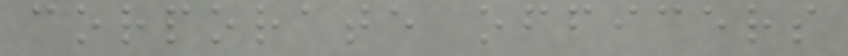corporate officers
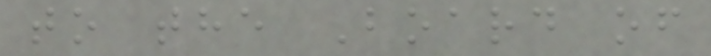to the Board of
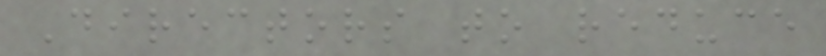Directors to reduce
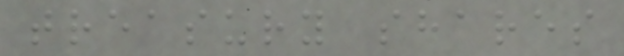treasury shares
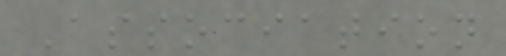Association
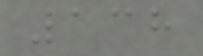138
